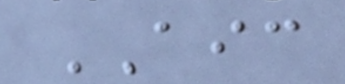AIC
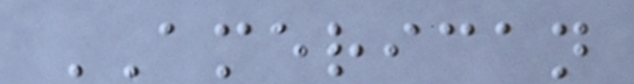AMERICAN
